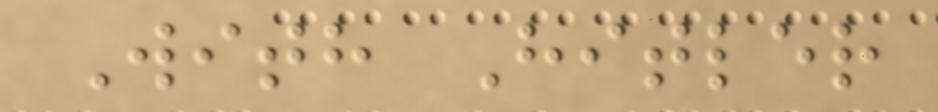With Hitler
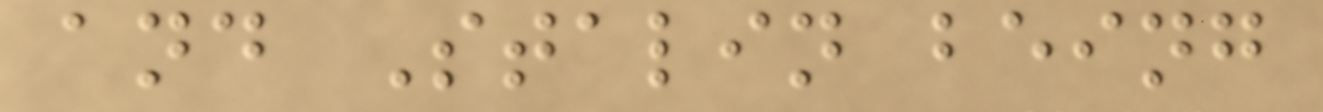and Stalin being
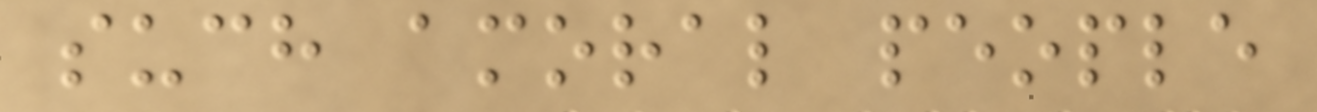such amoral people
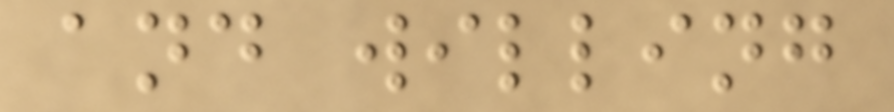and willing
